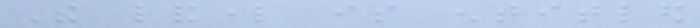The landlord is entitled
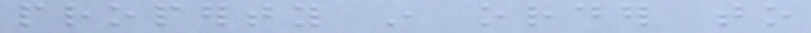property in order to
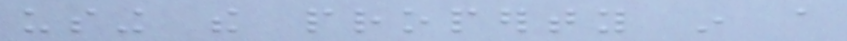using the property in a
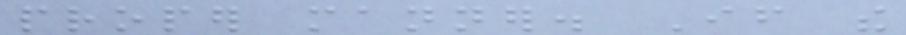proper manner. If the
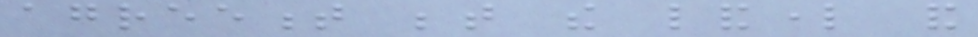agreement between the landlord and
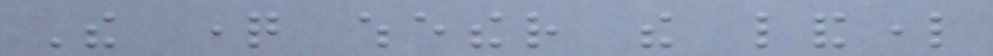The question whether the landlord
